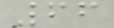66
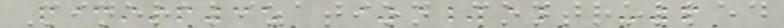Mineralization controlled
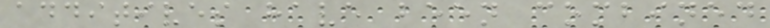additives have been combined
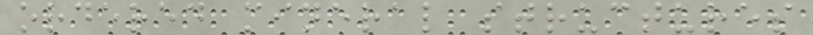ordered mineral structures
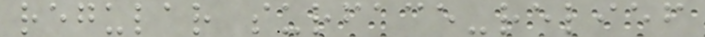regular surface-relief
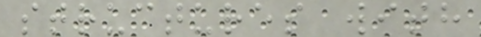structures with
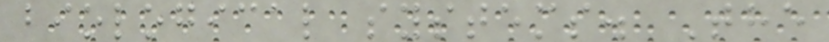biological systems. The
